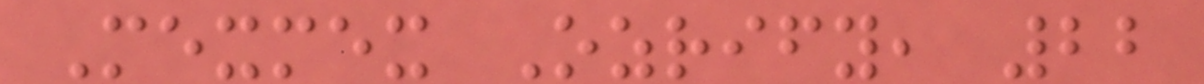Mexmex Ozrify, 22
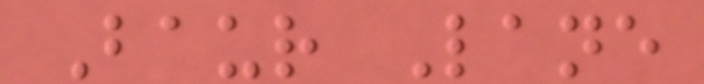Baur Lane
